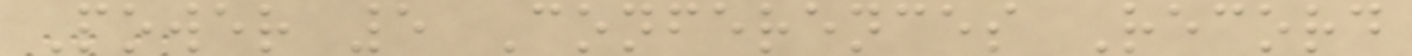Power 5 Conferences Record
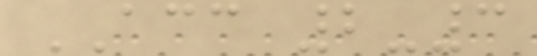ACC 2-3
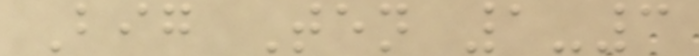Big Ten 1-3
